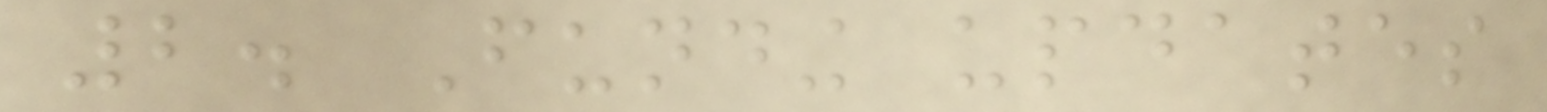2. Funding updates
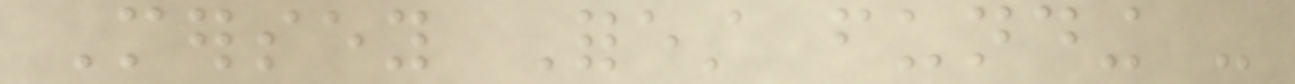Mersey Forest funding -
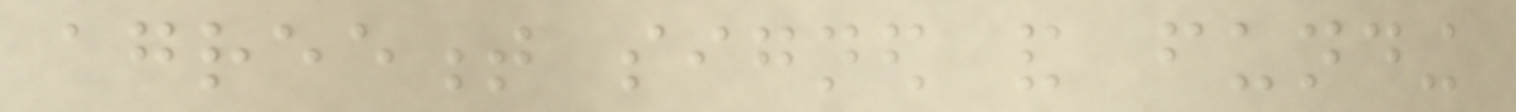agreement signed and funding
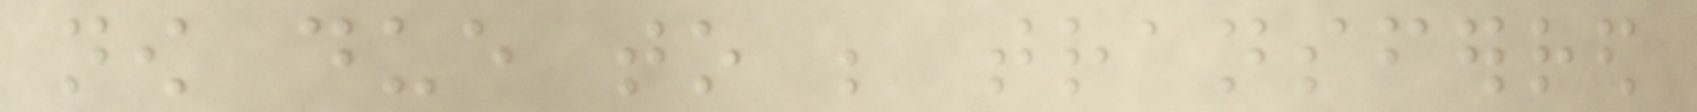now due to be transferred
